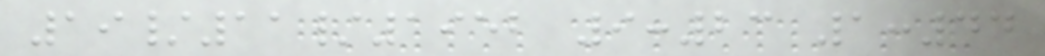19/11/1952 9:23 1:44
